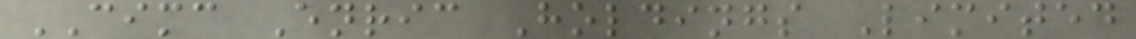CIMC Enric Holdings Limited
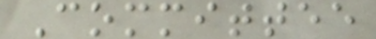Committee
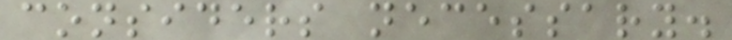considers necessary.
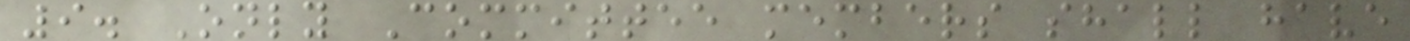9. Only Committee members shall have
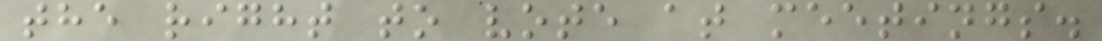the right to vote at meetings.
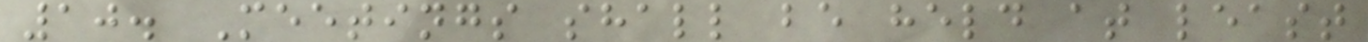10. Meetings shall be held at least
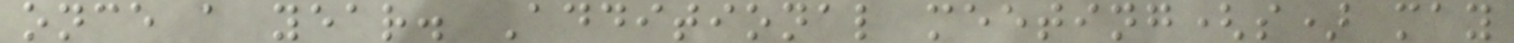once a year. Additional meeting(s) may
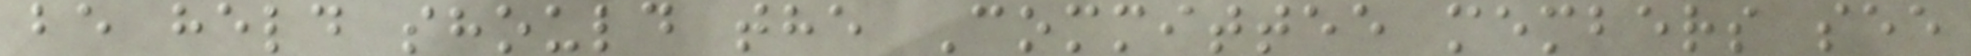be held should the Committee members see
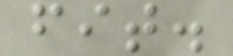fit.
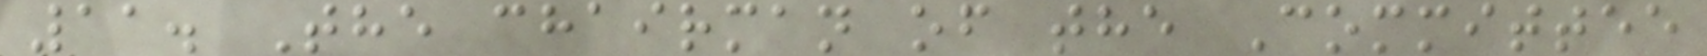11. The chairman of the Committee
